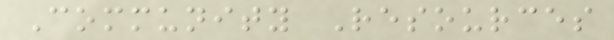Community Resources
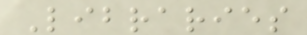Libraries
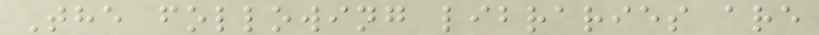The following libraries are
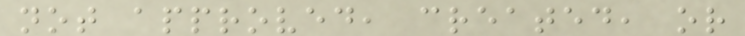not approved, created, or
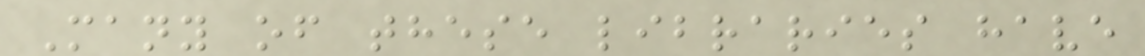Many of these libraries have
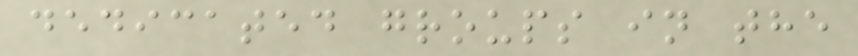dedicated groups in the
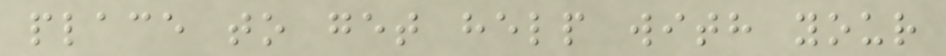place to get help with your
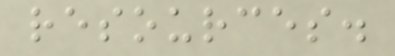resources.
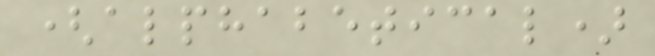(alphabetical)
